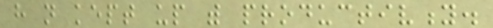have not kept up with productivity.
